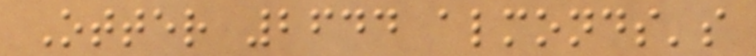Otter 2644 almonds's
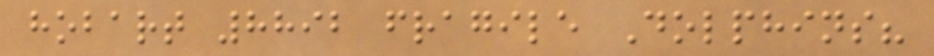hobart 8892 fragile Dolphins?
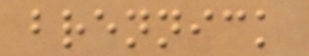brennick
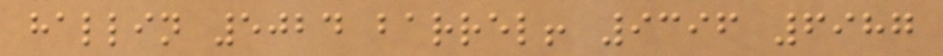hallin 5024 barrel! 9396 6987
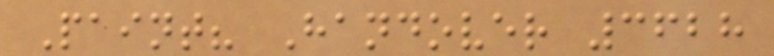Paint? Handover 3628
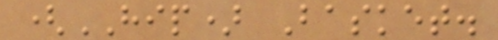(HIP) Basket.
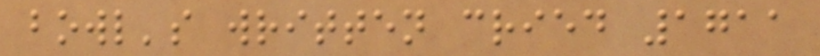bowl's written cried 1711
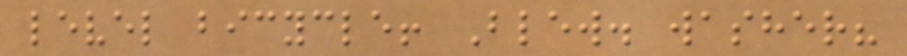level bicycle! Blew. washer?
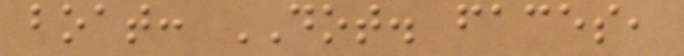boat: DOT. faces,
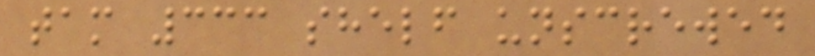tam 333 shelf unscrewed
